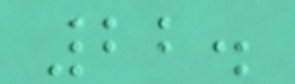22.
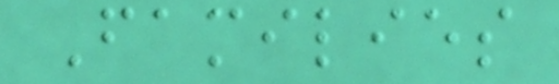Families
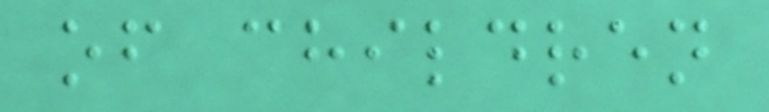of children
